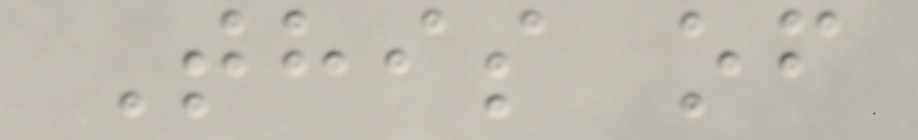This of
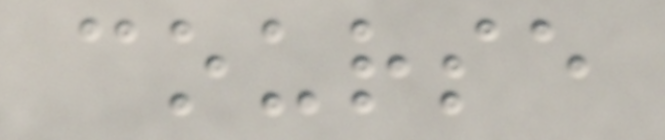course
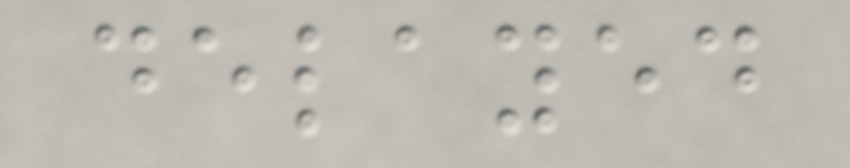delayed
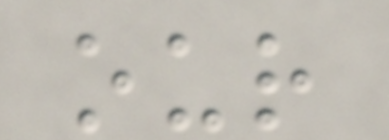our
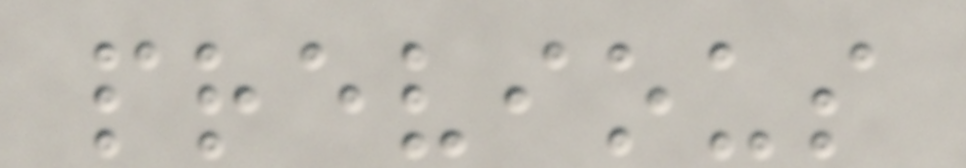previous
